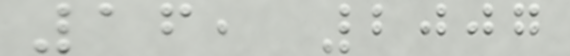16, 2007
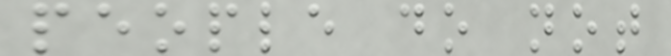people do not
